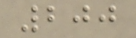200
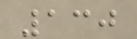130
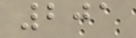201
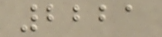2221
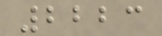2223
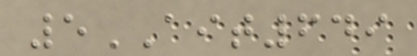5AIT649
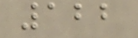122
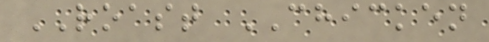ROAST CHICKEN
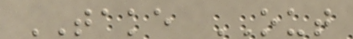TAKE OUT
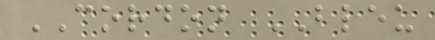CORDON BLEU
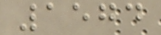1574
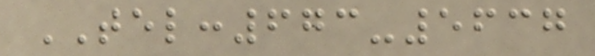TEL:673-5637
